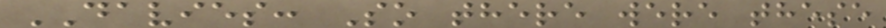DAVIES: So there were these
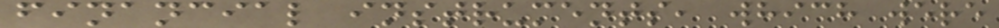financial instruments, which were
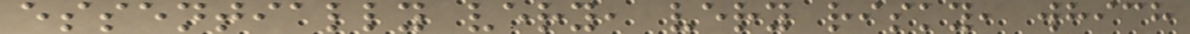essentially very, very risky, which
